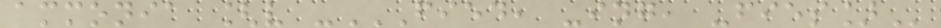ammonia [v -FIED, -ING, -FIES]
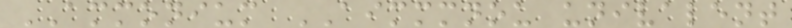AMMONIUM AIMMMNOU univalent
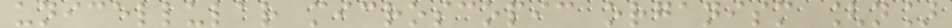unicellular microscopic organism [n]
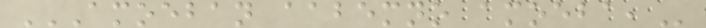AMOEBAN AABEMNO AMOEBA,
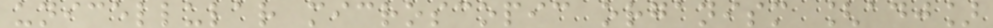unicellular microscopic organism [adj]
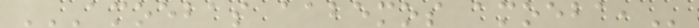AMOEBAS AABEMOS AMOEBA,
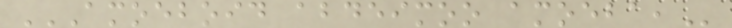AMOEBOID ABDEIMOO AMOEBA,
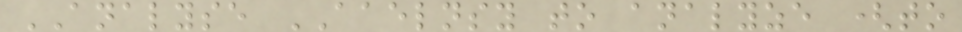ANALYSE AAELNSY to analyze (to
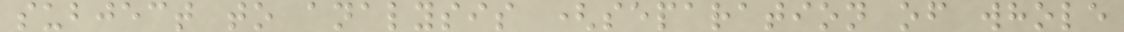subject to analysis (separation of whole
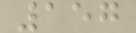157
